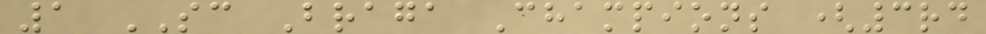1 SC Braga Champions (3rd
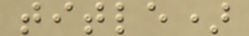title)
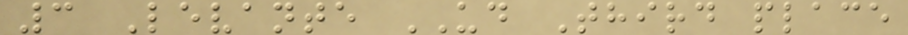3 Levante UD Third place
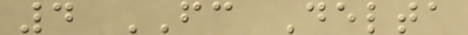4 FC Delta
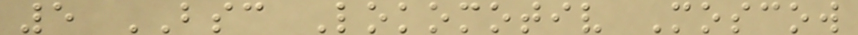5 BSC Lokomotiv Moscow
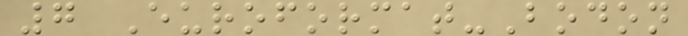7 Euroformat-Bodon
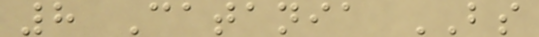8 Catania BS
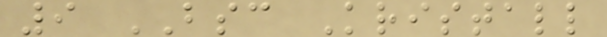9 BSC Kristall
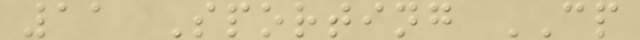11 Sporting CP
